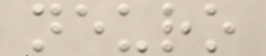neuro
